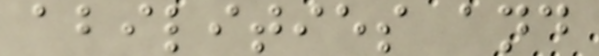abilities and
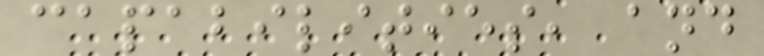capabilities, and
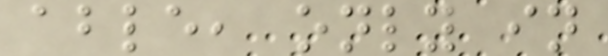able, only in
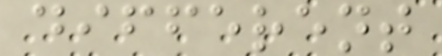different
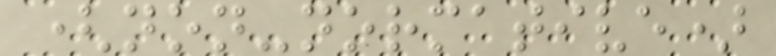(non-normative)
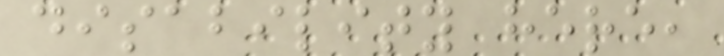disability here,
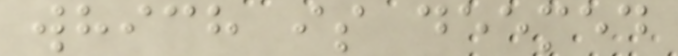which is deemed
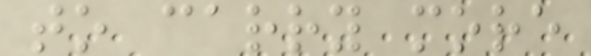to carry more
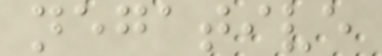negative
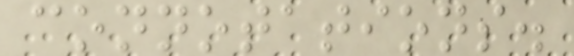connotations.
